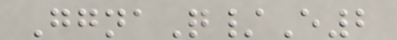GgnaQ/E2
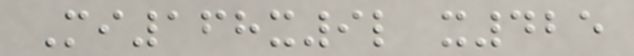Mi168x9l x425
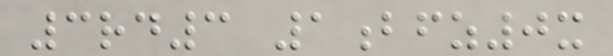3rd3 1bfz0x
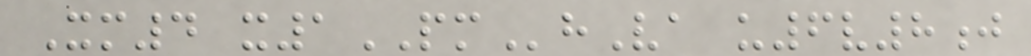Xm4 x1PMhVa u6v8j
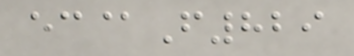ec@F829
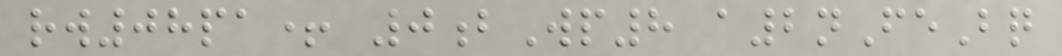rw08pa+ 0bWp8 a2nFeBq
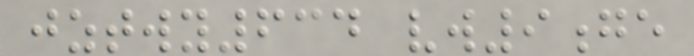jztwy634 vw9ge
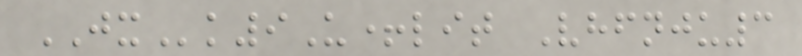JXk9U+lit Vhfnju3
